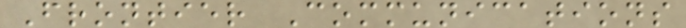Frontier Communications
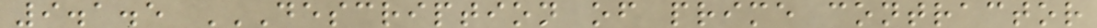9.1.5 DESCRIPTION OF PRIME CONTRACTOR
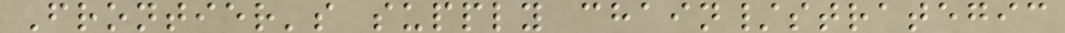Frontier's supply chain/strategic
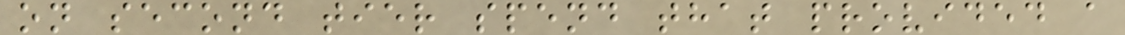on second tier spend that provided a
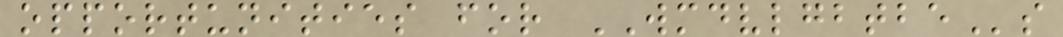opportunities for WMDVLGBTBEs
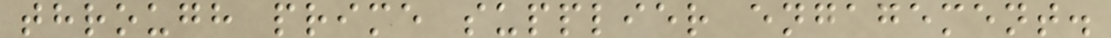through prime supplier engagement.
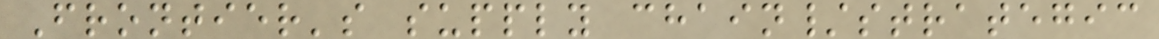Frontier's supply chain/strategic
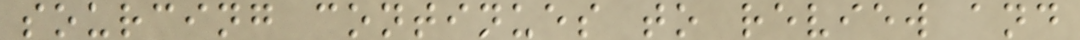sourcing continues to review and
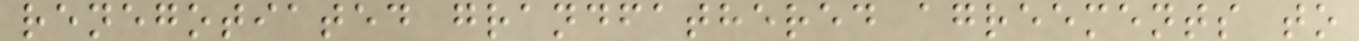renegotiated grandfathered agreements to
